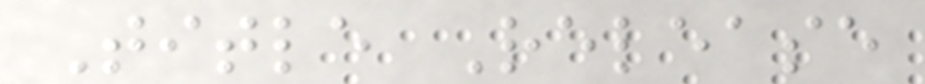Title Release
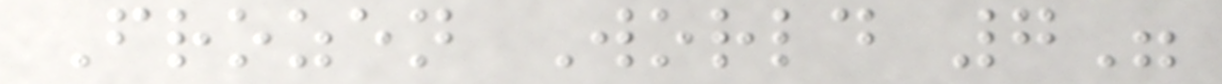Frozen World 7"
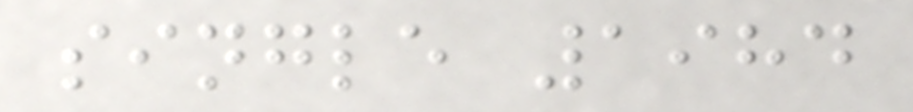single 1984
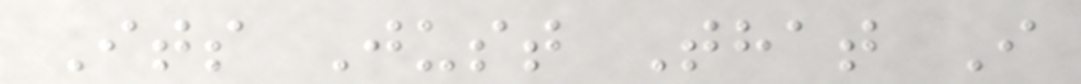Its Just That I
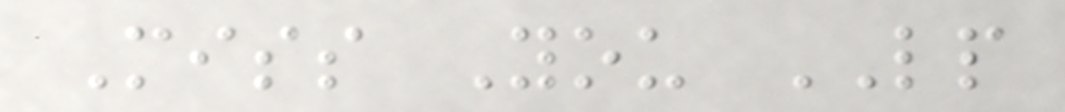Miss You LP
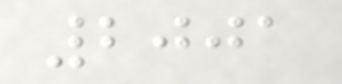2001
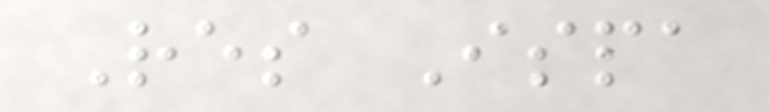Res Ispa
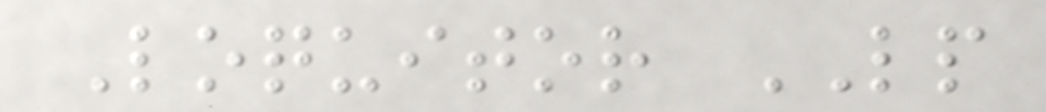Loquitor LP
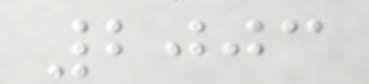2003
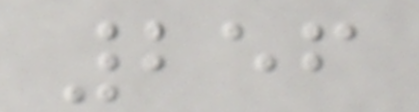256
